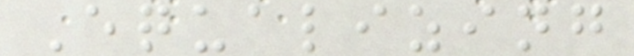Equalizing
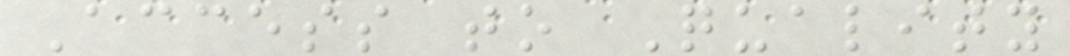Access to Quality
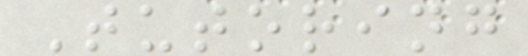Tutoring
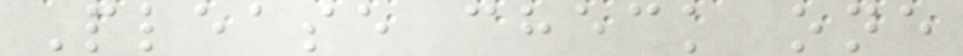Please check one
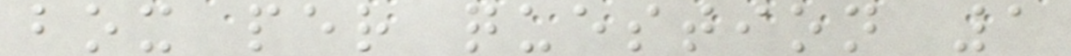box per question 1
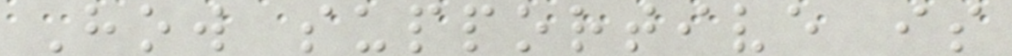How supportive is
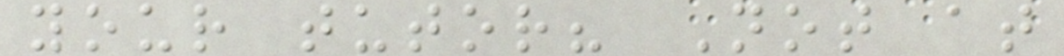your tutor? Not at
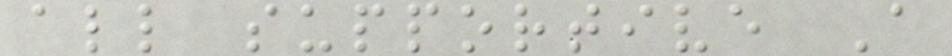all supportive A
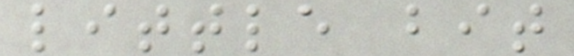little bit
